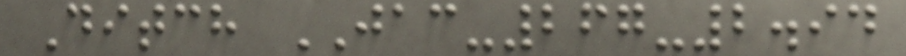Ditch JAC-267-2.94
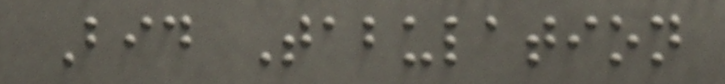Bid Tabulation
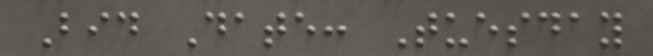Bid Date: Tuesday
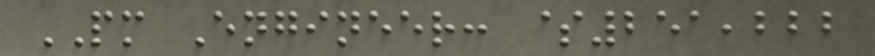PM Engineer: $251,222
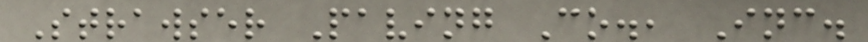Strawser Paving Co., Inc.
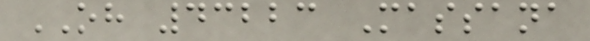OH 43223 Massana
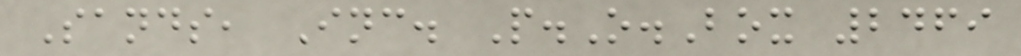Sands, Inc. P.O.Box 2469
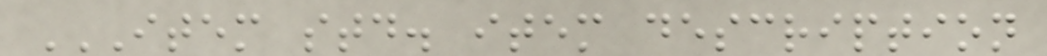ITEM STD. ITEM DESCRIPTION
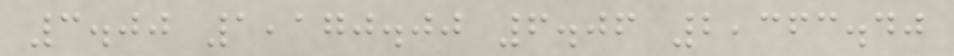3.00 1,170.00 6.06 2,363.40
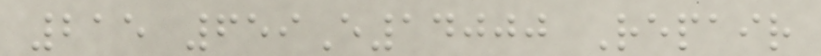215 659E14000 Repair
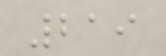219
